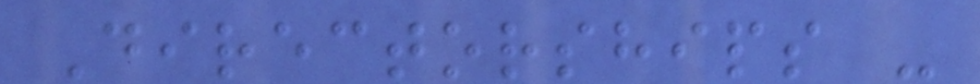Directorships -
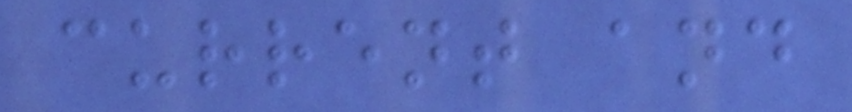current and
